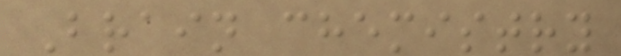Brain chemistry
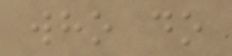who do
